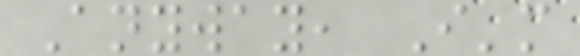Anyway, I'm
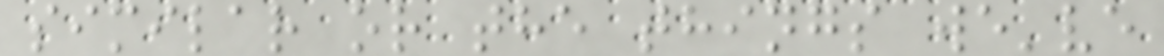similar or the things we've
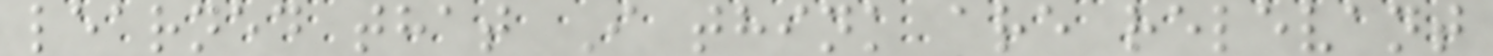learned that I think are relevant
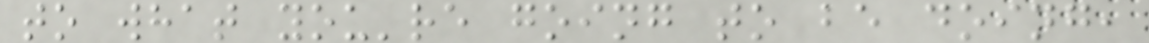to what you're going to be doing,
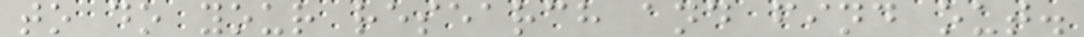to do your research and find out.
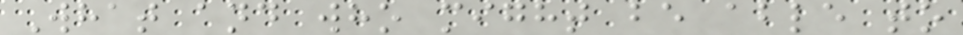What and who might be able to
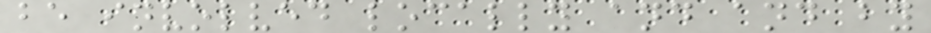be involved locally and and by
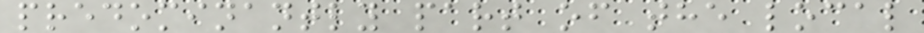predominantly part of the local
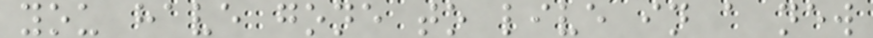you have gone to live in a new
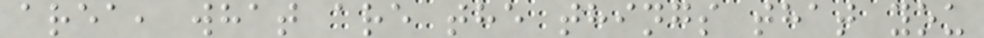area, what are the things that you
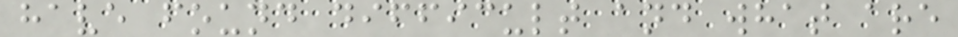have found difficult and what are
